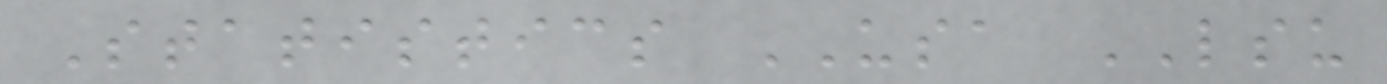Statistics USA LSU
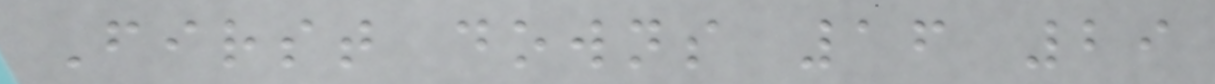First downs 16 29
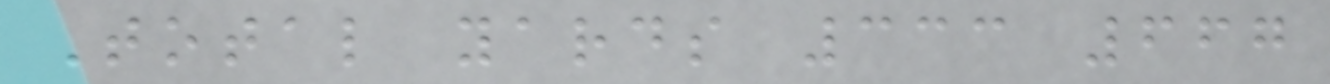Total yards 333 667
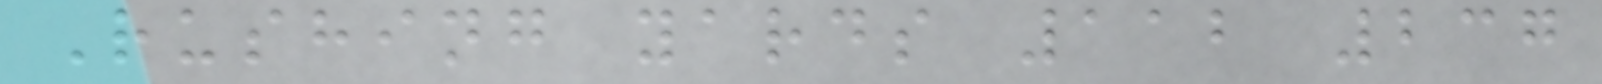Rushing yards 112 237
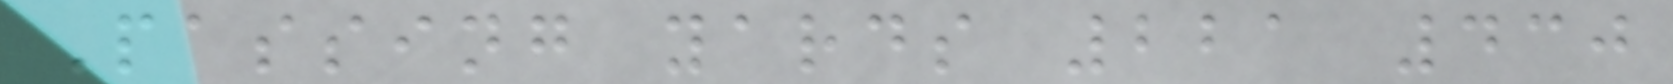Passing yards 221 430
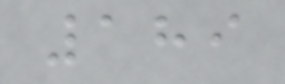189
